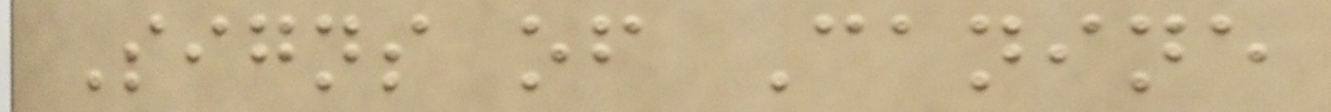Signs of Canine
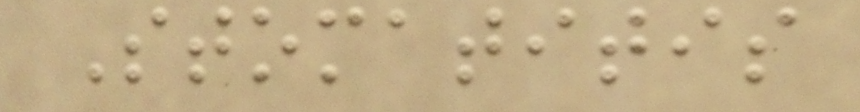Stomatitis
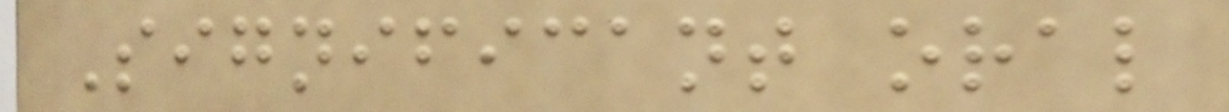Significant oral
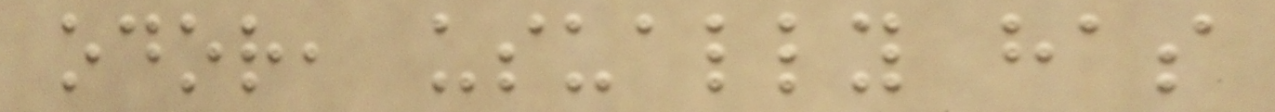odor, usually has
